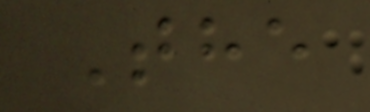The
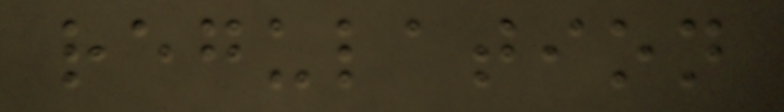regulation
